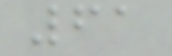61
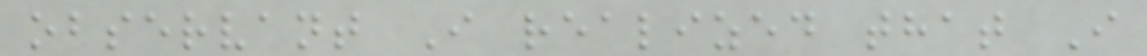observant I realized that I
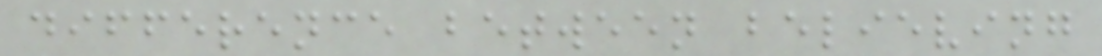difference between believing
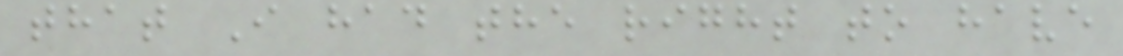that I had the right to have
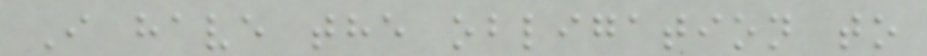I have the obligation to
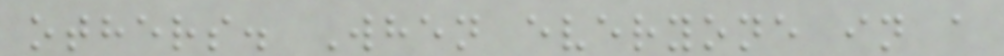others. When everyone in a
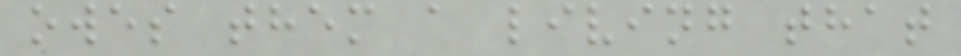owes them a living that
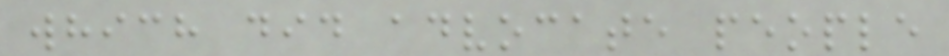which did advocate people
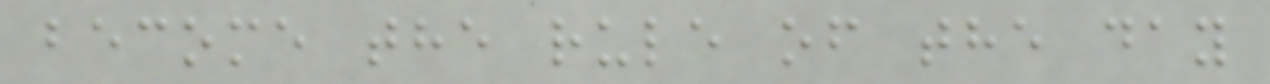become the rule of the day
